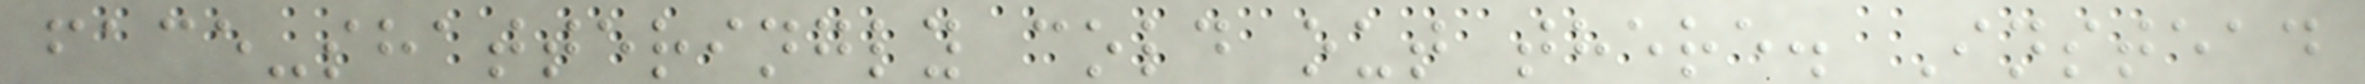face-shatteringly cold out there. Instead
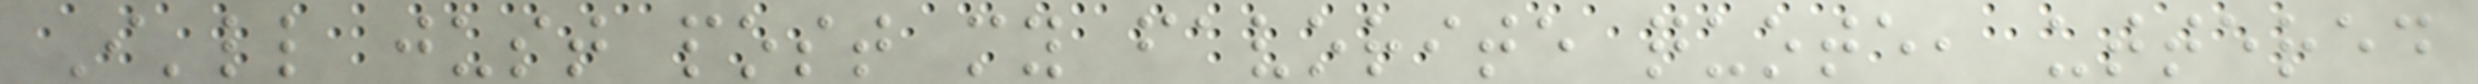I'll just post my favorite quote, uttered
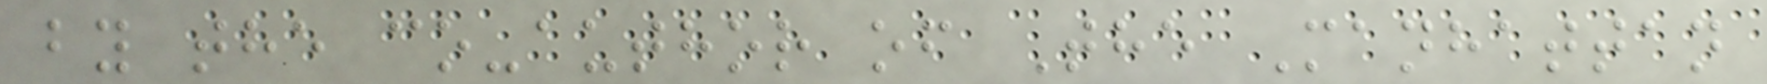by the co-author of The Manhattan
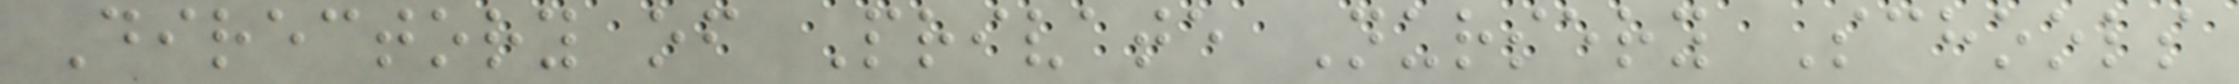Directory of Private Nursery Schools
